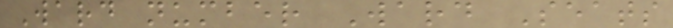Ward number Ward Seats
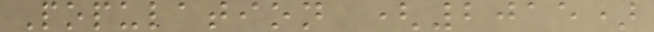Population (2015)
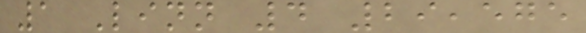1 Linn 4 29,575
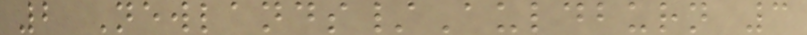2 Newlands/Auldburn 3
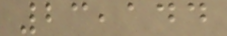23,144
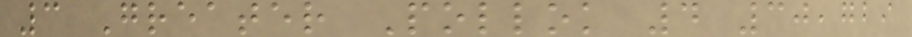3 Greater Pollok 4 30,729
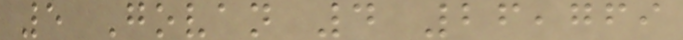5 Govan 4 26,769
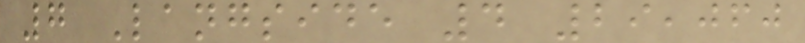7 Langside 4 29,060
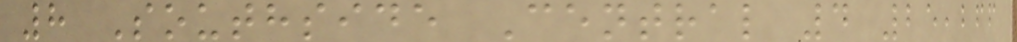8 Southside Central 4 25,266
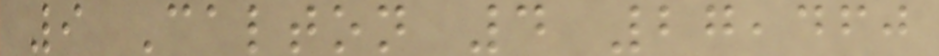9 Calton 4 27,460
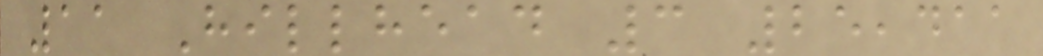11 Hillhead 3 25,411
